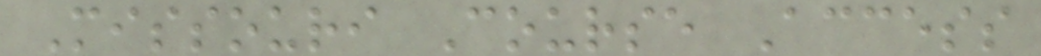Missouri Course Access
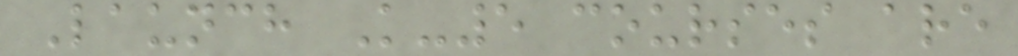Launch K-5 courses are
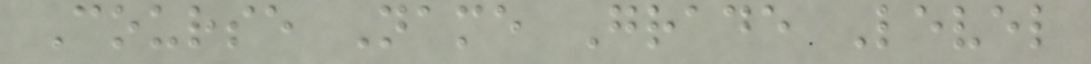Course Name Grade Level
